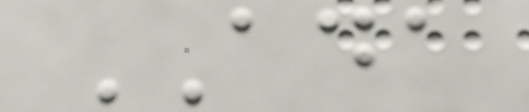ADA
